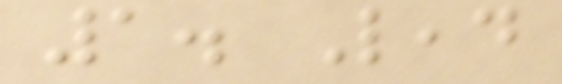1. Lead
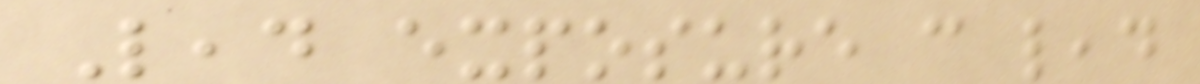Lead exposure can lead
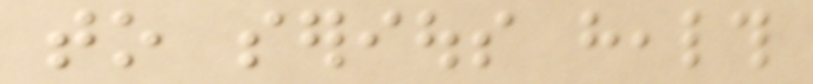to serious health
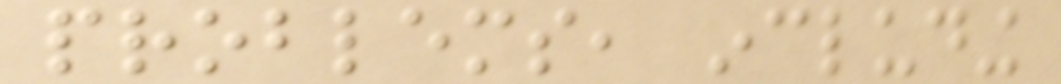problems, including
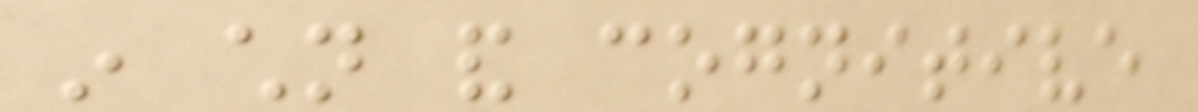in children and cognitive
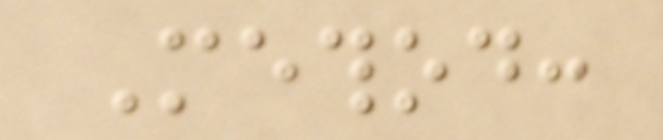Method:
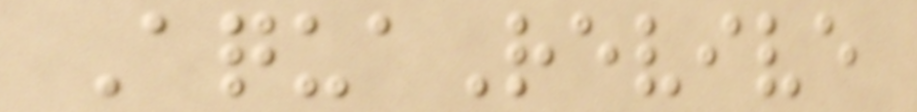AquaRevive
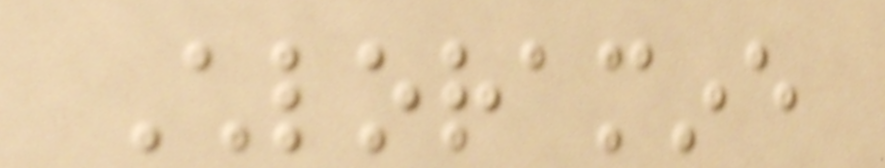Chloramine
